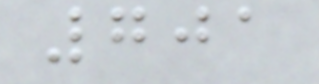701
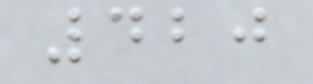420
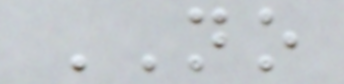NO
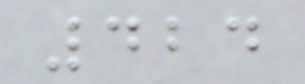424
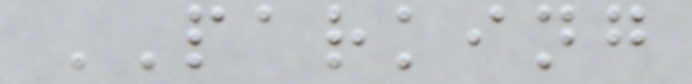PARKING
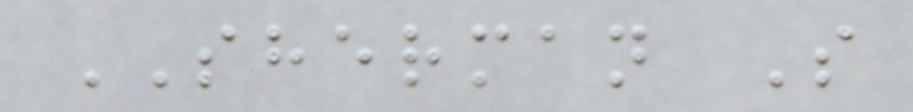SHERMAN S
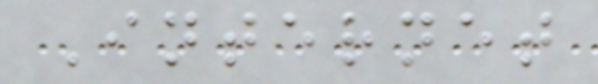Internet
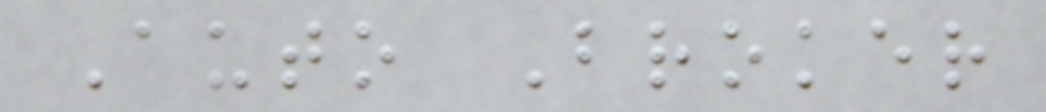Auto Broker
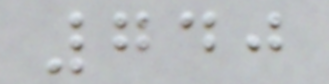740
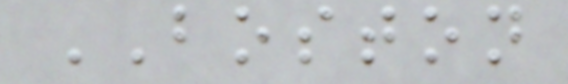BOSTON
